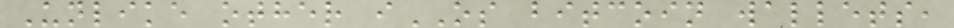Unlike other iOS bitcoin wallets,
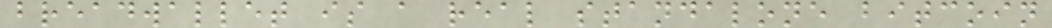breadwallet is a real standalone bitcoin
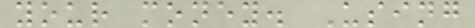your money. Using
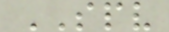SPV
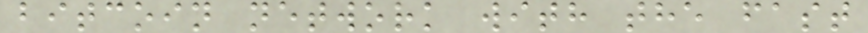bitcoin network with the fast
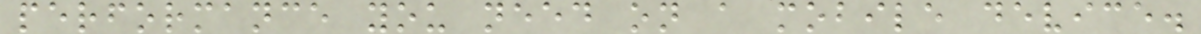performance you need on a mobile device.
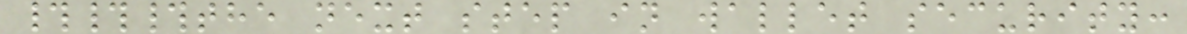###the next step in wallet security:
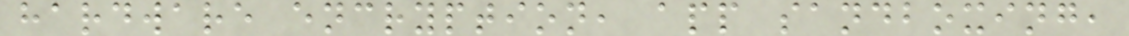hardware encryption, app sandboxing,
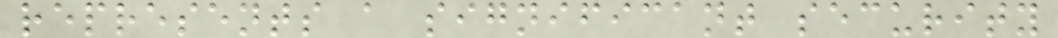represents a significant security
